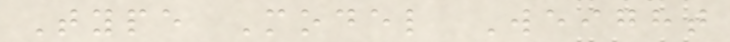Type Model Weight
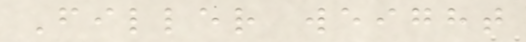Filler weight
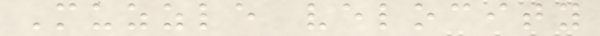Muzzle velocity
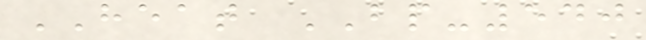HEAT BP-540
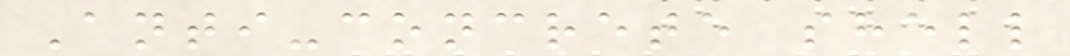Anti-concrete shell
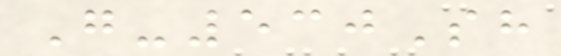G-530Sh
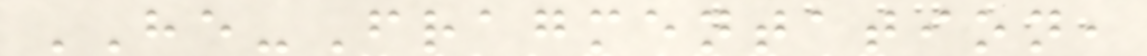HE-Fragmentation,
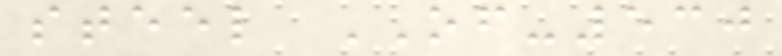steel OF-530
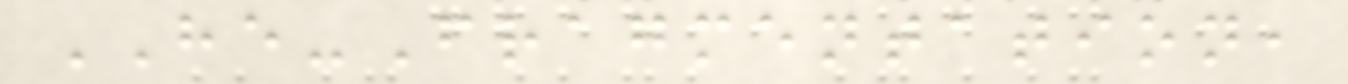HE-Fragmentation,
